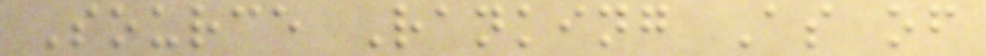Source Ranking As of
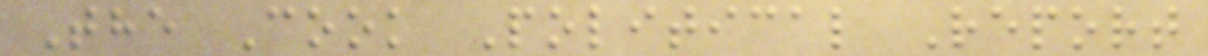The Cook Political Report
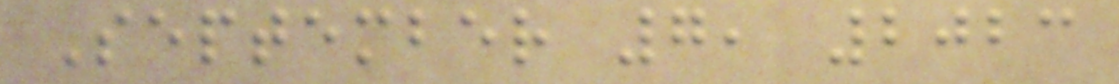September 7, 2023
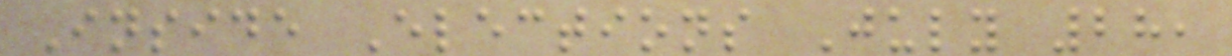Inside Elections July 28,
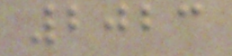2023
